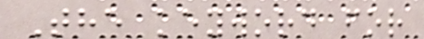The keyword for
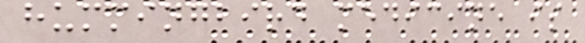hummingbird medicine is
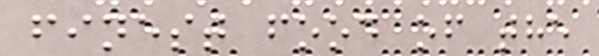finest food of the
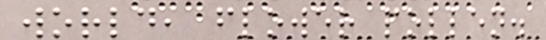world, flower pollen.
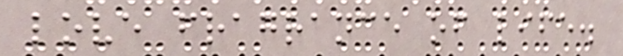love fragrance of life.
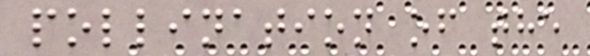pollination of the
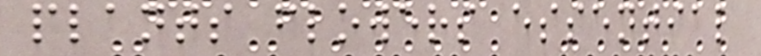plants flowers essential
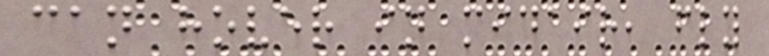can hover in midair, fly
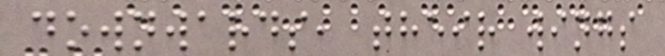downwards, their wings
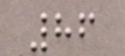86
